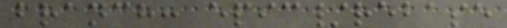branch: epic/rebase
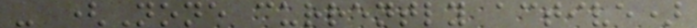- (None currently active)
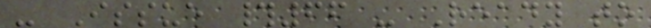- Issue #66 - Ready to
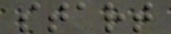start
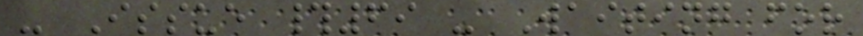- Issue #69 - Waiting for
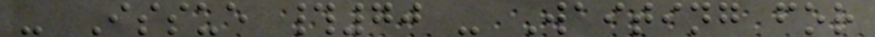- Issue #70 - Waiting for
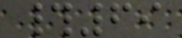#69
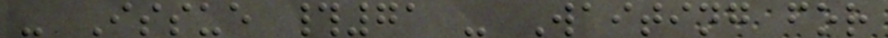- Issue #71 - Waiting for
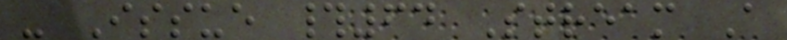- Issue #64 Stream A
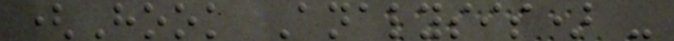(Hook Analysis) -
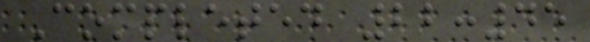Completed 22:45
